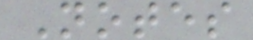Notes
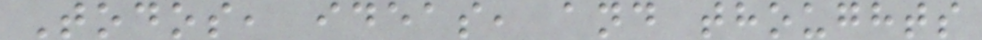Todos, ideas, and thoughts
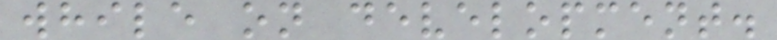while on development.
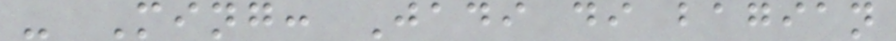- Ming: Jadi di bagian
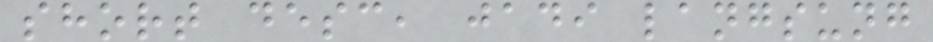short desc, jadi langsung
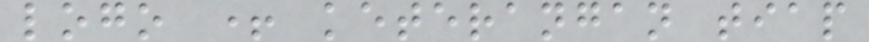logo + keterangan tiap
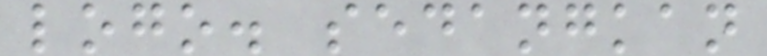logo. sedangkan
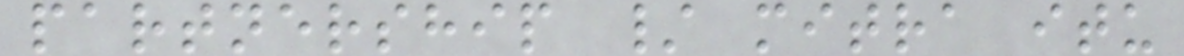partnership / mitra itu
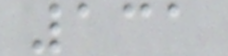131
